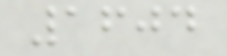1604
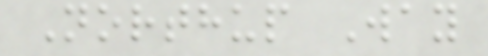Northup Way
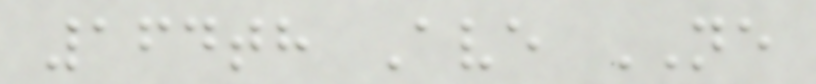164th Ave NE
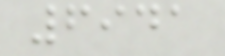6941
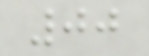00
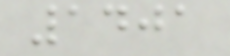1401
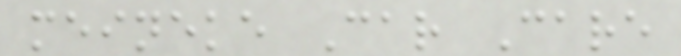meineke Car Care
